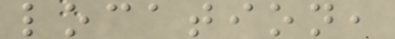location,
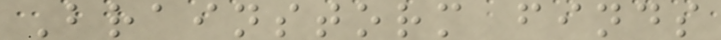Brainstorm finds
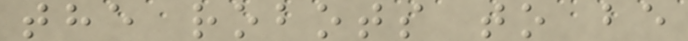the robots to be
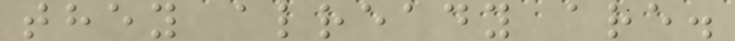they already are.
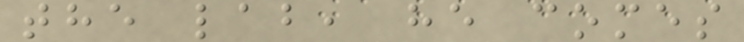the lab, he comes
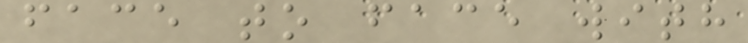face to face with
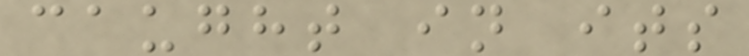caught in its
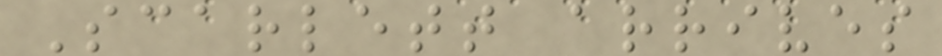Scarlett arrives
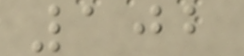102
